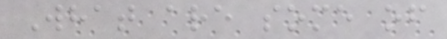What are some of
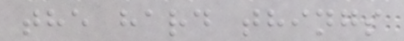the hard things
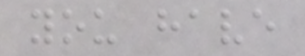you have
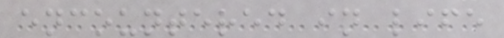encountered in life
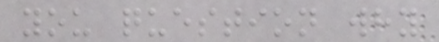you question why
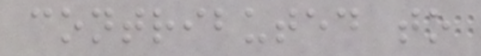contributed to
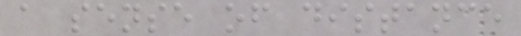a sense of distance
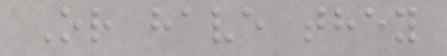Or have they
